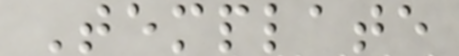Template
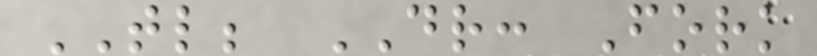TL; DR: Fork
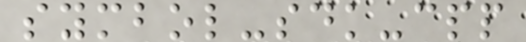symbol-sdk-cpp
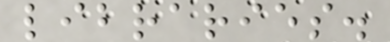libraries.
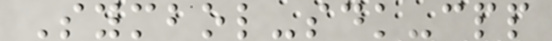Symbol-sdk-cpp
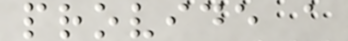provide a
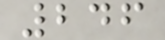246
